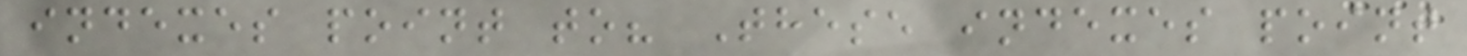indexes point to? These indexes point
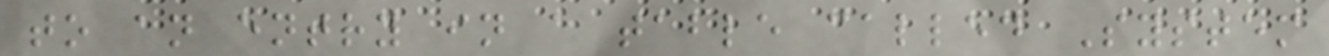to an entry in a table called System
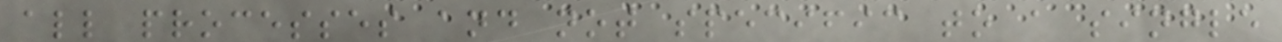all processes and not specific to a single
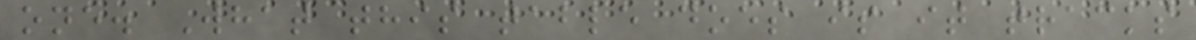one. What this table does is it tracks
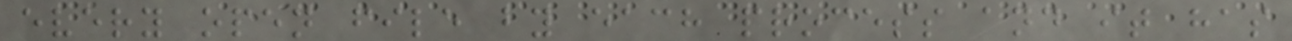every open file by each process and it has
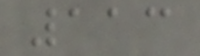113
